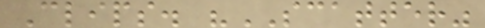Clips. "SCATTER"
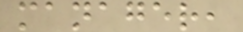manager,
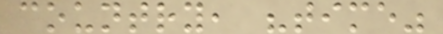country, "time"
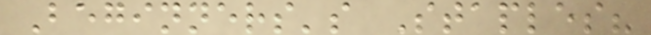Beginners's Staples?
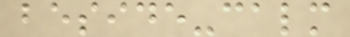beside-calm
